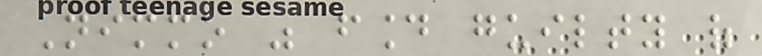Nimmo was found guilty of
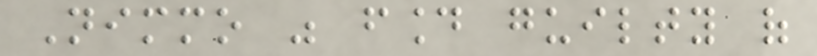Nimmo was found guilty of
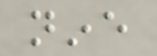nine
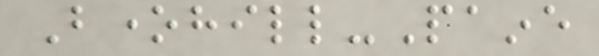Bonehill-Paine
